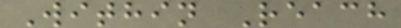Within Reach
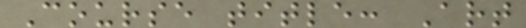Course title: Art
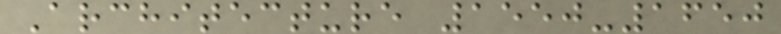Architecture 1550-1650
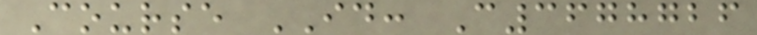Course ID: C3678726
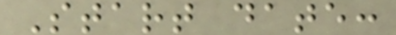Start date:
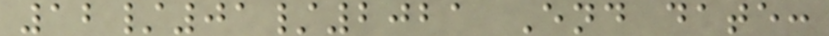12/01/2021 End date:
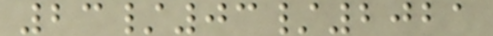23/03/2021
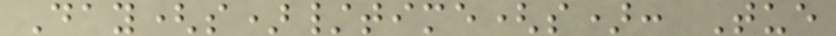Day(s)/time(s): Tue
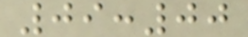09:00
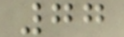77
